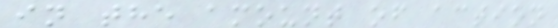in the amount of action
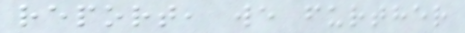report, we further
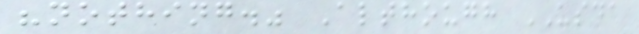"nothing." Although USDA
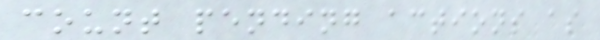count pending actions as
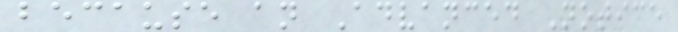because an Advanced Notice
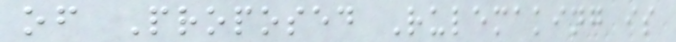of Proposed Rulemaking is
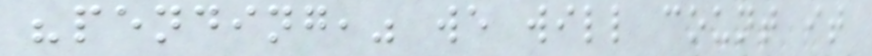"pending," we will count it
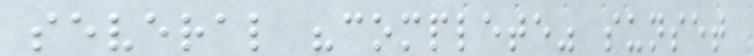several "complete" sunset
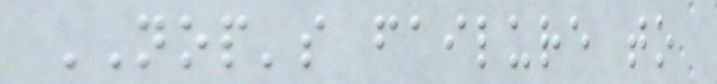NOP's failure to
